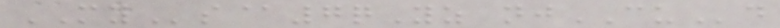MYs@7qYz njCUd
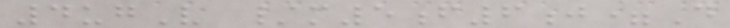4ugV /m5f6j=D
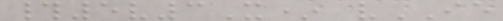#5v3X* vIE
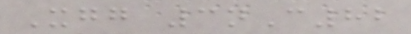Xgg 3nC82
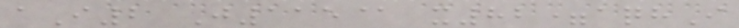aI2 J115@ x82=aqhI
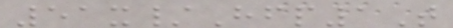51x/Hfp1T
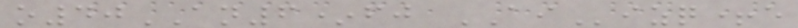o40AN6*fj AIizq+e
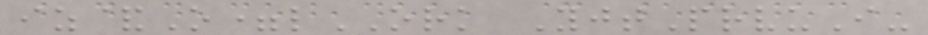iz&O=lORK YjtPrvuI-
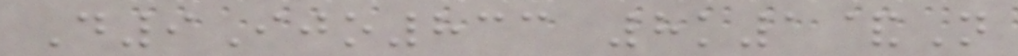D9Ijo833 8k1&N
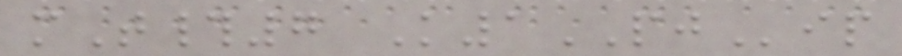mT#7 K1PJip
